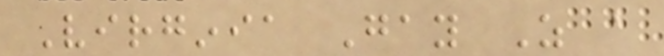Virginia Gay As a
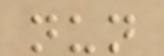nun
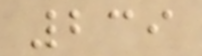239
